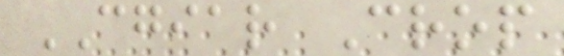CGIAR Crop
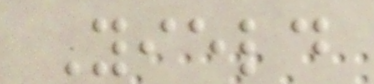Yield
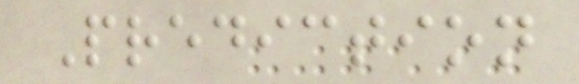Prediction
